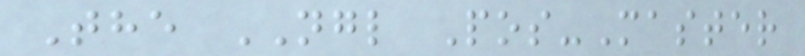The NGL Pos-Master
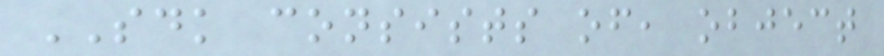SDK consists of, object
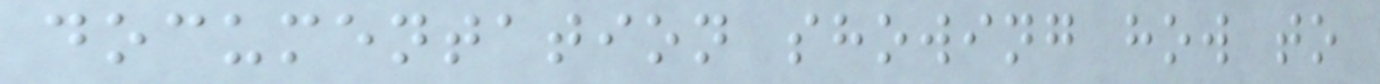documentation showing how to
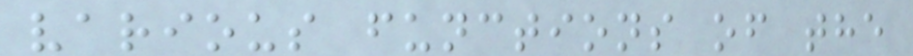various functions of the
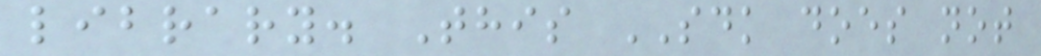library. This SDK does not
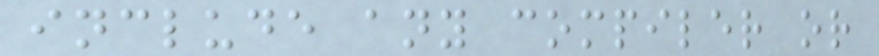include any compiler or
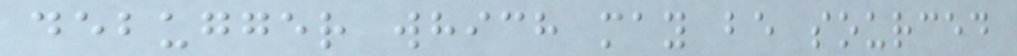debugger which may be sourced
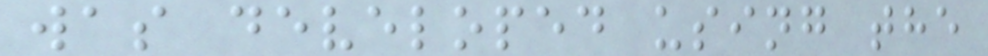was developed using the
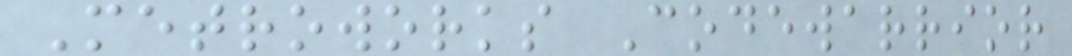Metroworks Codewarrior
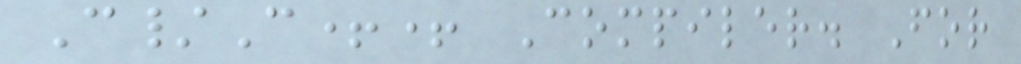C/C++ Compiler. For
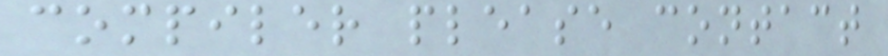compiler please contact
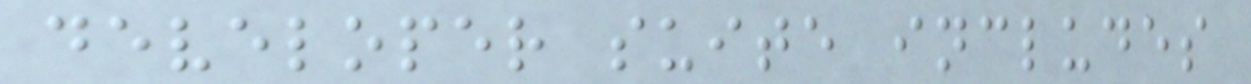developer suite includes
